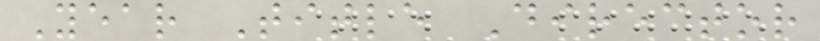Year Title Director
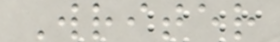Writer
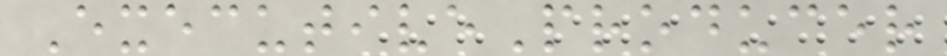ExecutiveProducer
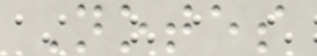Notes
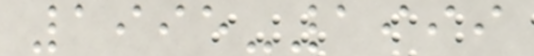1995-1999
